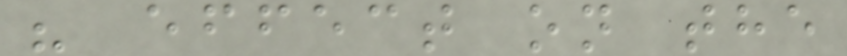" effect on the
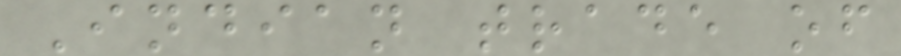Indian trade of
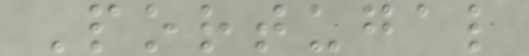Portugal
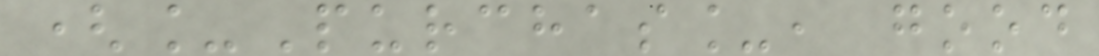(_Purchas_, good
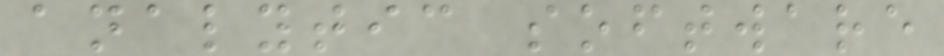analytic software
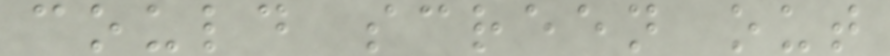could screen out
